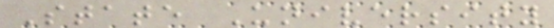State University
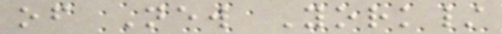of New York/
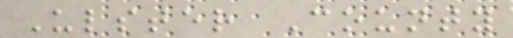Ulster County
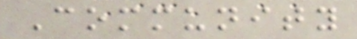Community
